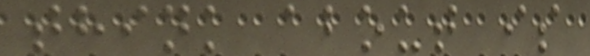think about is
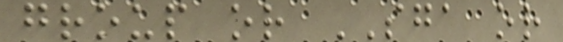group or SGA or
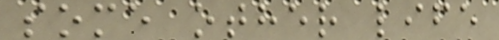some other life
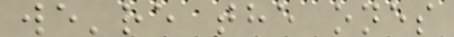we're the ones
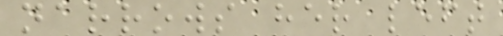narrows her left
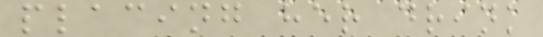placing her drink
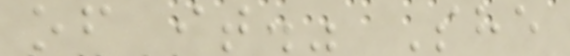of it." She
